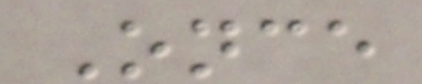Once
